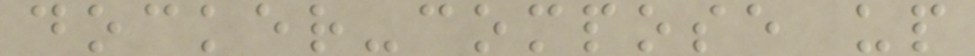docker-compose up
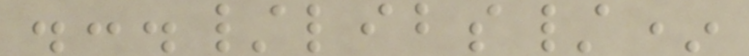.:./libs/*
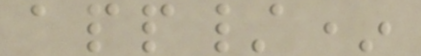app/*
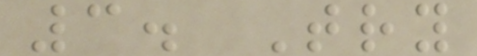3. Try
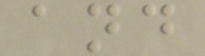and
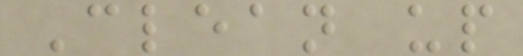Clean up
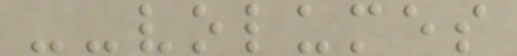--volumes
